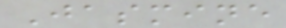Jasmine
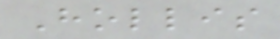Hollis
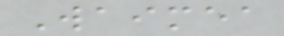Waimea
